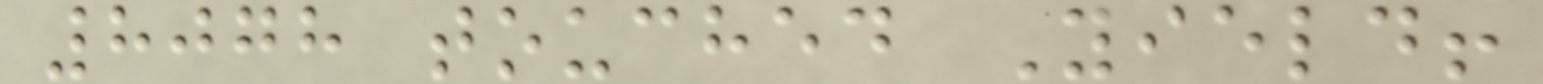8078 touched Yield!
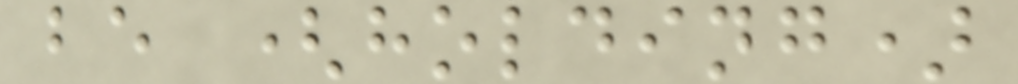be (holding)
